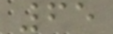65
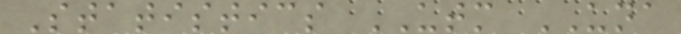Statistics UTM UNA
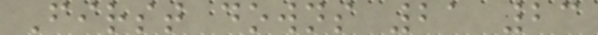First downs 21 23
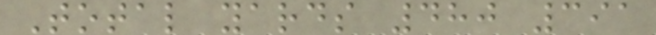Total yards 480 391
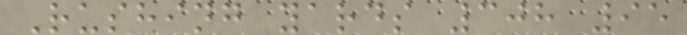Rushing yards 308 95
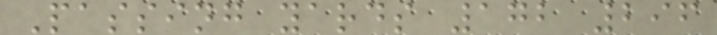Passing yards 172 296
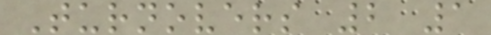Turnovers 2 1
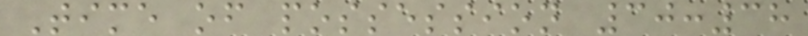Time of possession 30:38
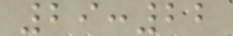29:22
